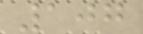107
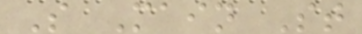S Main St
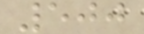500
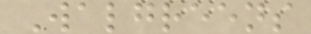Walgreens
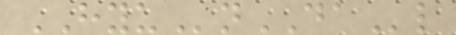HYUnDAl
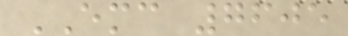EMC 7605
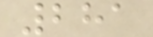281
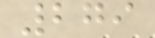279
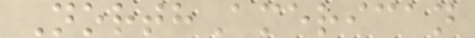NorthAmerican
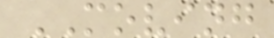MOVING
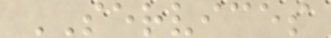SERVICES
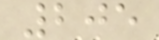205
